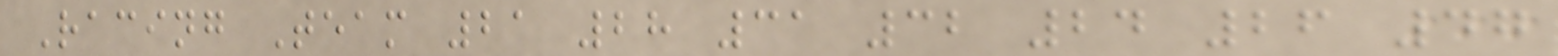Racing Team 21 28 31 32 24 26 47
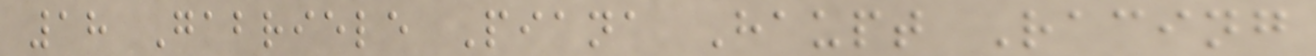18 Gabriele Piana Haupt Racing
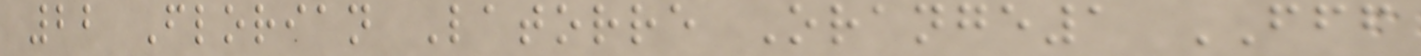22 Florian Latorre Orange1 FFF
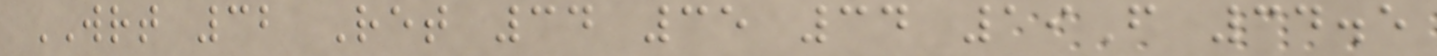WRT 32 Ret 34 35 34 19F 34.5
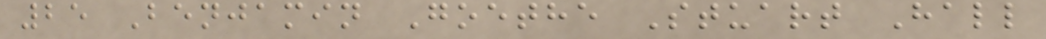25 Benjamin Goethe Stuart Hall
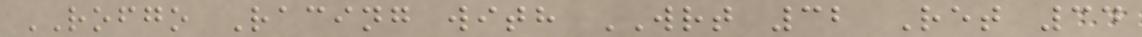ROFGO Racing with WRT 32 Ret 34
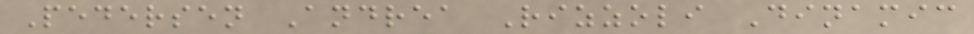Pedersen Andrea Rizzoli Dinamic
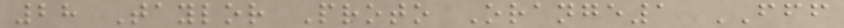28 Taylor Proto Orange1 FFF
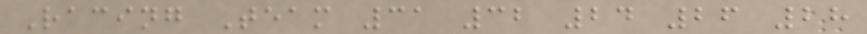Racing Team 31 32 24 26 28
